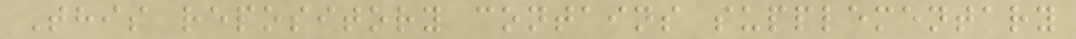This repository contains supplementary
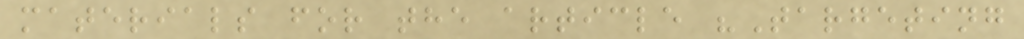materials for the article "Targeting
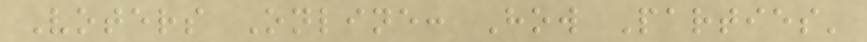Voters Online: How Parties'
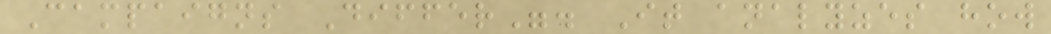Campaigns Differ". It analyzes how
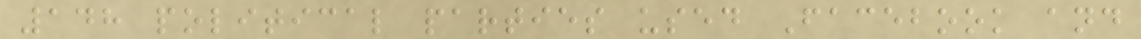148 political parties used Facebook and
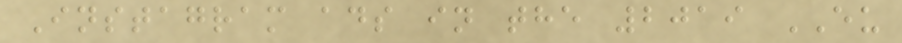Instagram ads in the 2019 EU
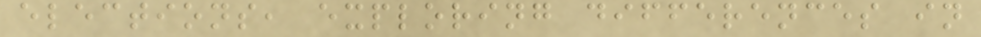elections, exploring differences in
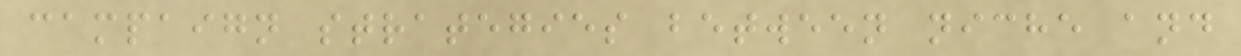campaign strategies between niche and
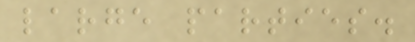large parties.
